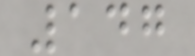147
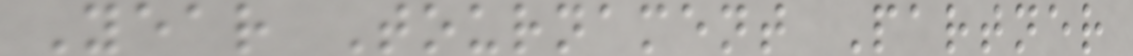Year Tournament Partner
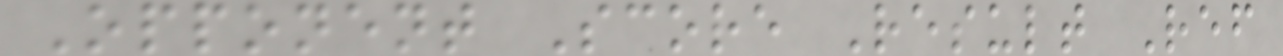Opponent Score Result Ref
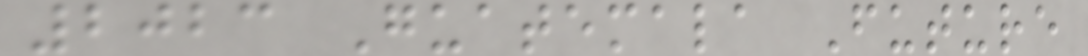2023 Guatemala Future
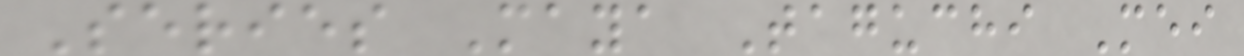Series Maya Taguchi Mei
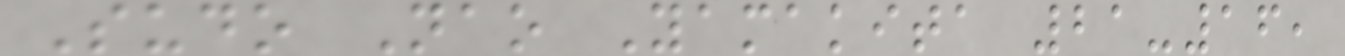Sudo Nao Yamakita 21-16,
